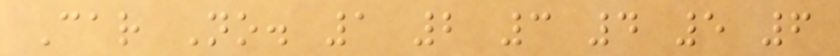Car No. 1 2 3 4 5 6
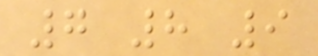7 8 9
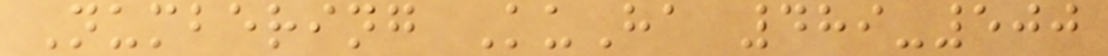Numbering KuHa 489-500
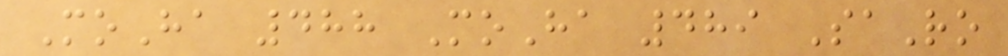MoHa 488 MoHa 489 SaRo
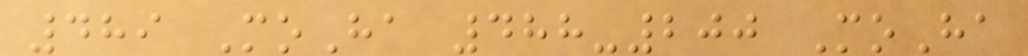489 MoHa 488-200 MoHa
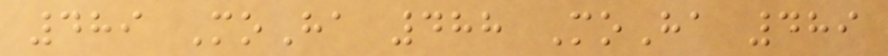489 MoHa 488 MoHa 489
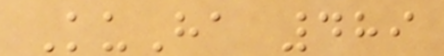KuHa 489
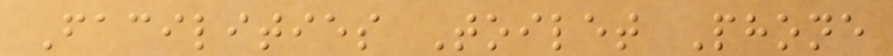Facilities Toilet Phone
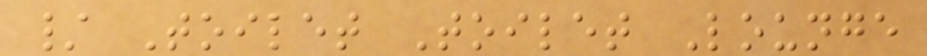/ Toilet Toilet Lounge
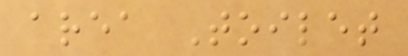area Toilet
